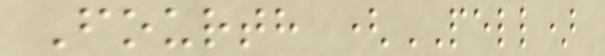Fourth (PELL)
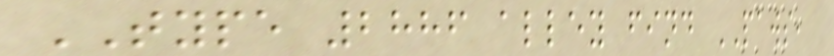TYPE 2886 alley find PAWS,
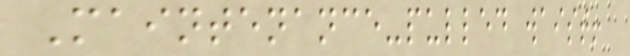Maintenance-pulled waist!
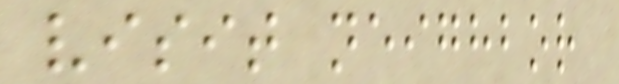visit neighbor
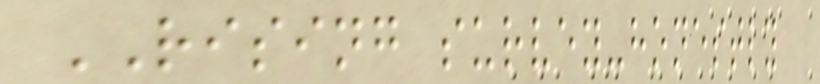RISING survey-honestly
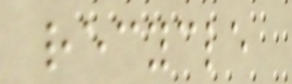recycle
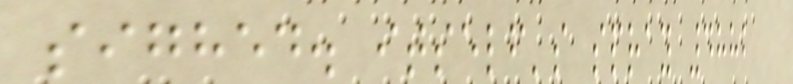sighed. itself's spray 4882
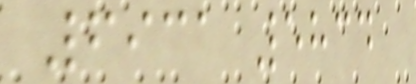6931 5834
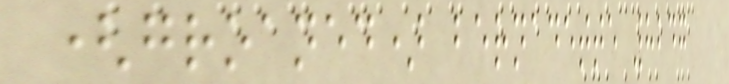(groaned) bernadette 8247
